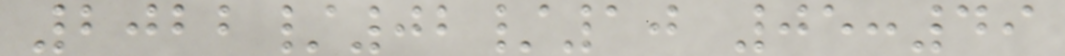2022/02/10 05:49
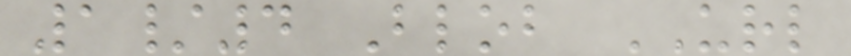1/4 Blob URL
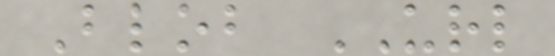Blob URL
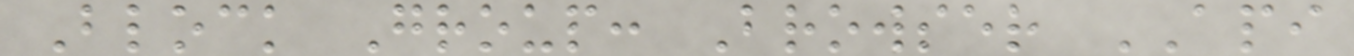Block Group: Browser API
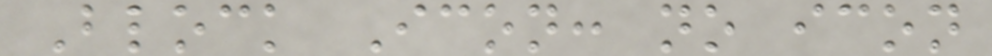Block Icon: no icon
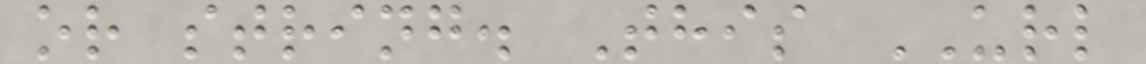or string. This URL
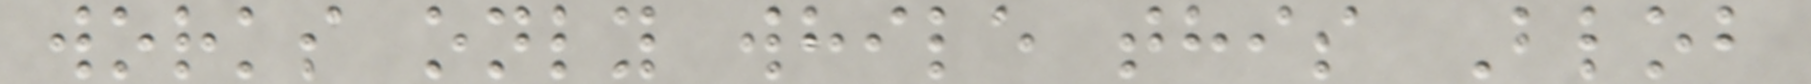works only while this Blob
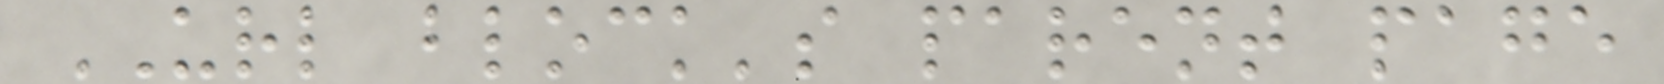URL block's parent page
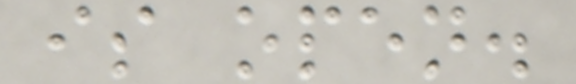is open.
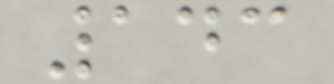143
